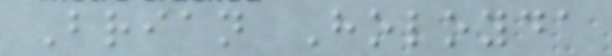Brian Holoyda
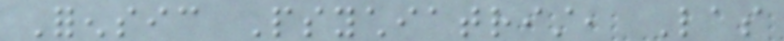Forensic Psychiatrist, Las
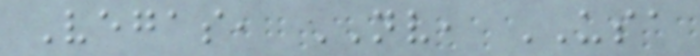Vegas, NV, USA
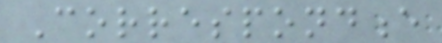Correspondence
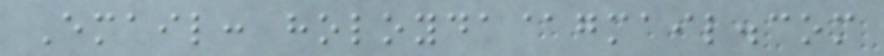Email: holoyda@gmail.com
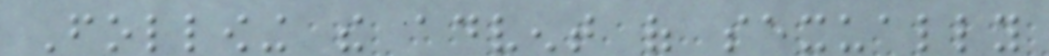Following the advent of sexually
